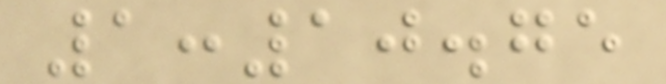1:10.75
